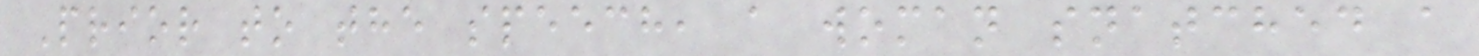Prior to the speech, a woman snatched a
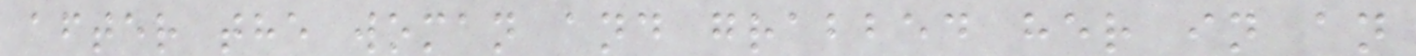after the woman and grabbed her in an
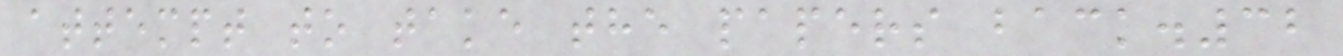attempt to take the papers back.32
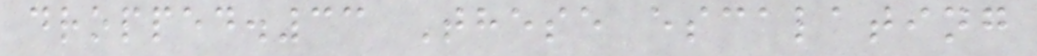dropped.33 These escalating
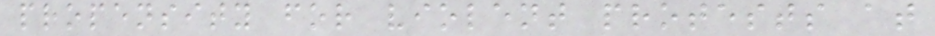propensity for violent protests at
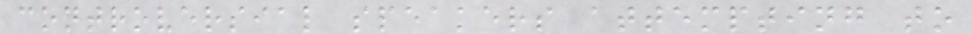controversial speakers attempting to
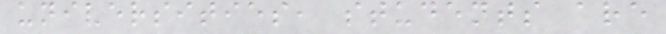universities, students are
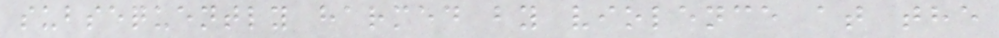subsequently harmed by violence at the
